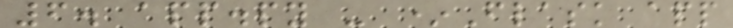6. app.py - *Flask app
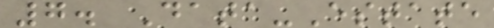7. Data-Estate
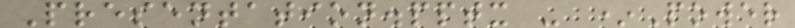Presentation.pptx - *Power
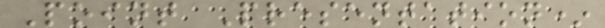Point Presentation*
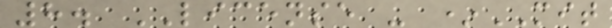8. LICENSE - *MIT
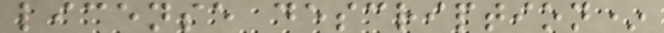license description*
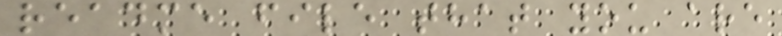readme file that you are
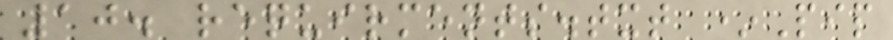10. requirments.txt *Pip
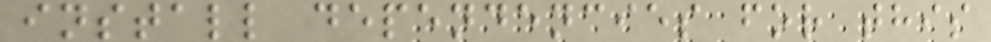install dependencies for this
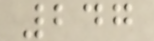247
